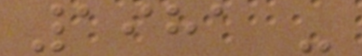1981 -
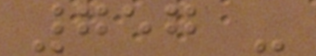757 -
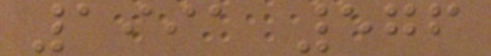1991 576
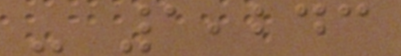- 1,243
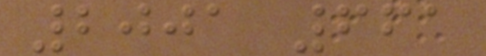2001 661
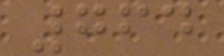764
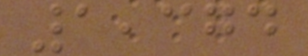1,374
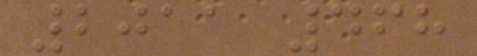2011 468
